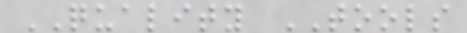QUALITY TOOLS
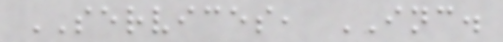SERVICES, INC.
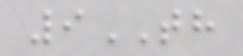9TH
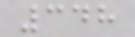348
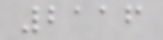2116
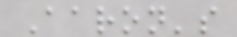Aaron's
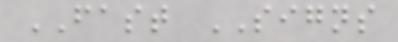FAST SIGNS
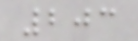203
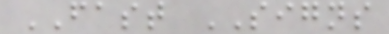FAST SIGNS
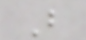B
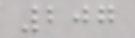207
